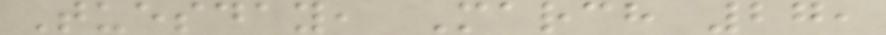Tuesday, March 27,
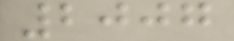2007
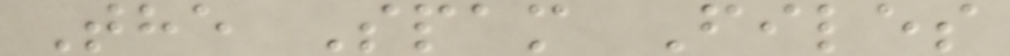The Spam Files
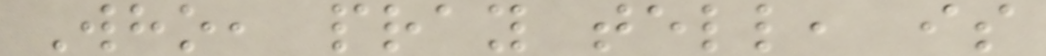Who, pray tell, is
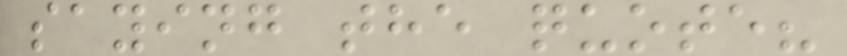saying the quote?
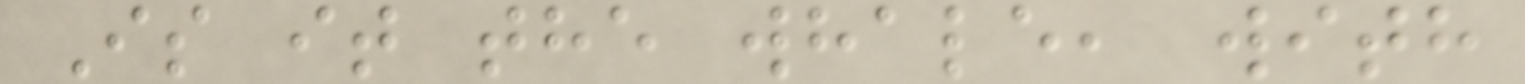Is it the whale, with
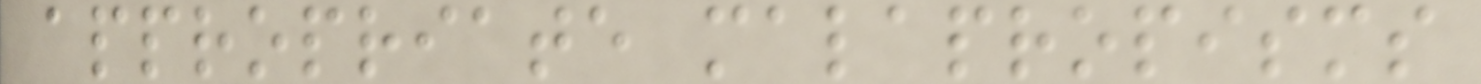appropriate malapropisms
